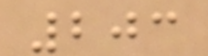203
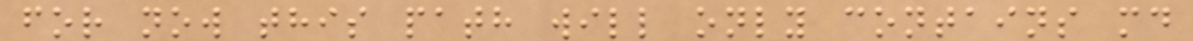for now this path will only contains md
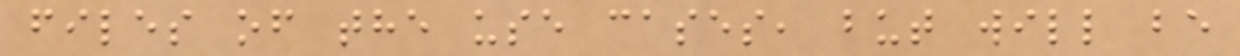files of the use cases, but will be
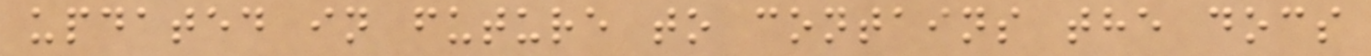updated in future to contains the docs
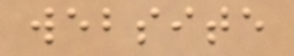website
